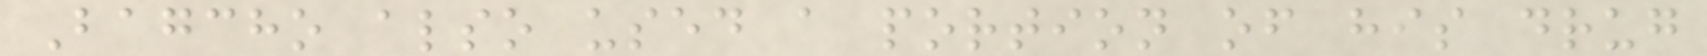Bagcho also used a portion of his drug
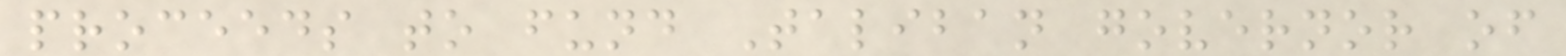proceeds to fund Taliban governor of
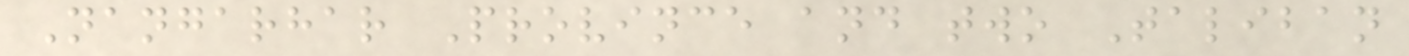Nangarhar Province and two Taliban
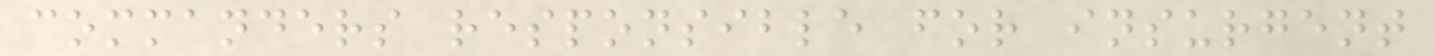commanders responsible for insurgent
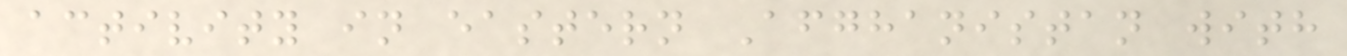activity in eastern Afghanistan with
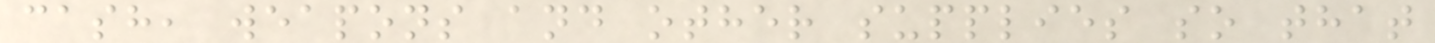cash, weapons and other supplies so that
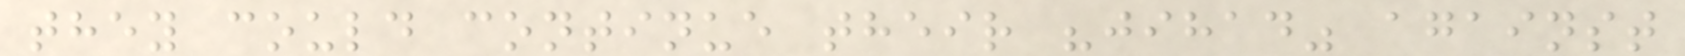they could continue their "jihad" against
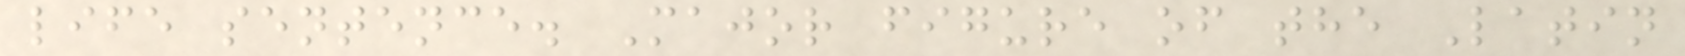life sentence. Major figure of the Latin
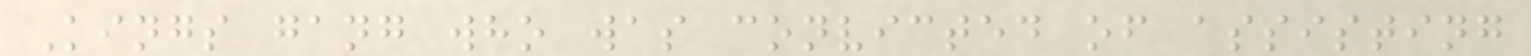Kings gang who was convicted of assisting
